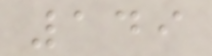149
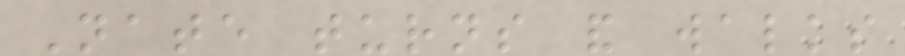Nate turns and walks
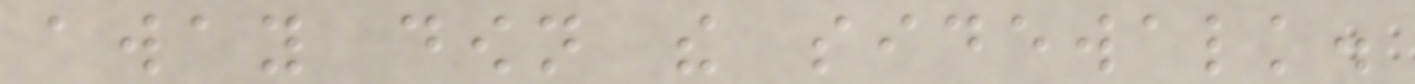away down the sidewalk.
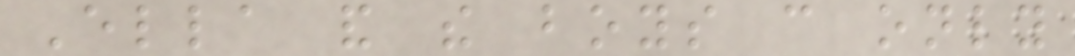Ella and the boys can only
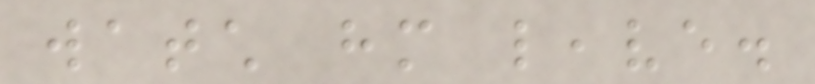watch him leave.
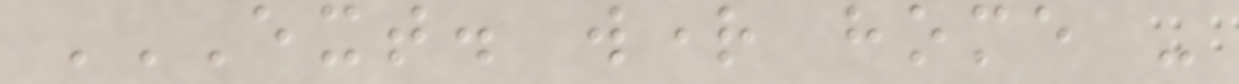EXT. WRIGHT HOME -
